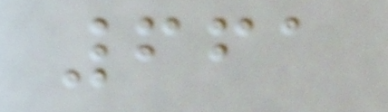661
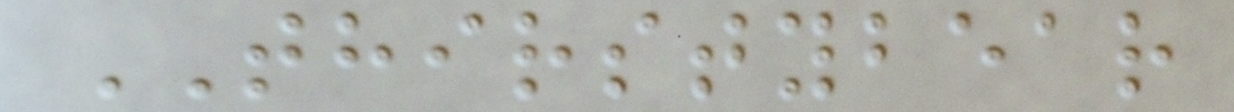THIRSTYBEAR
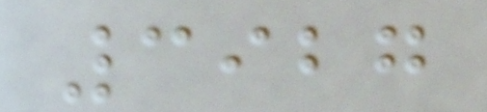3927
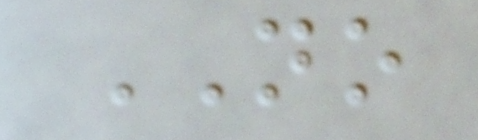NO
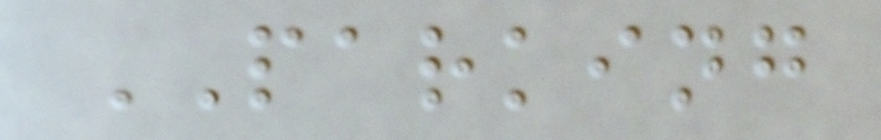PARKING
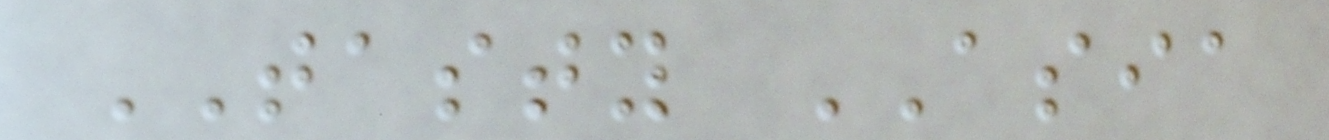TASTY ASIA
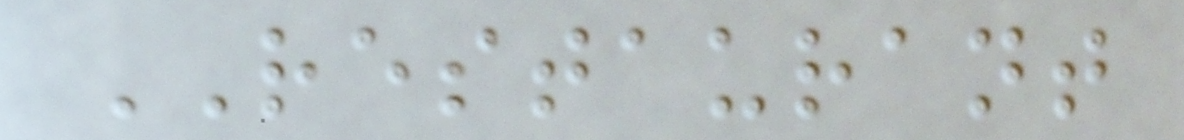RESTAURANT
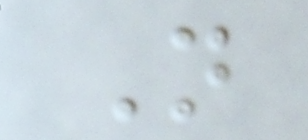N
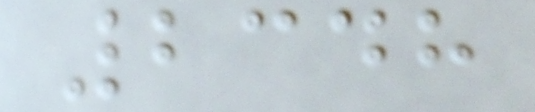2348
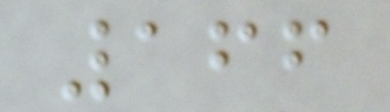166
